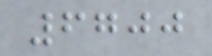6700
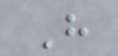H
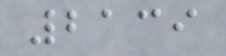2139
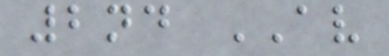2nd AV
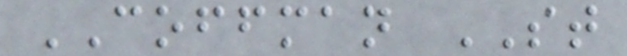COFFMAN ST
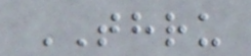THRU
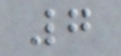7
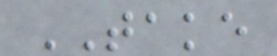TAKE
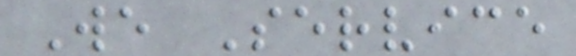We Service
